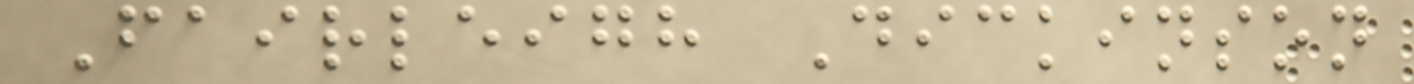Fairleigh Dickinson
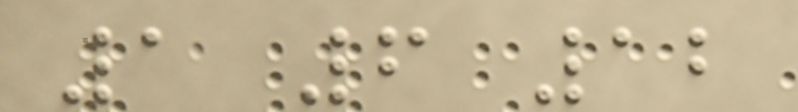1 6 12
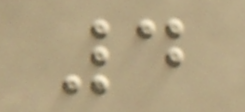4
